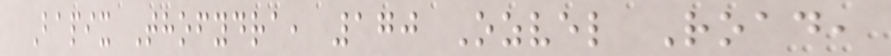Bapix Thofydra, 170 Ozvel Road,
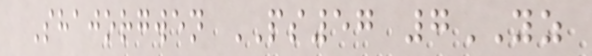Shajorgwen PS57 7YZ
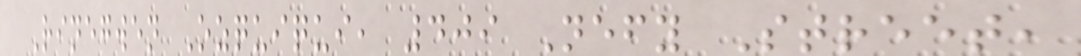Rinegwen Ozquiqui, 409 Nefy Street,
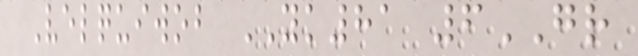Velquiwob YK81 6GR
